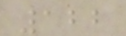122
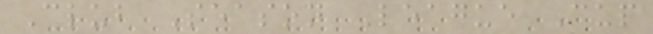Club Season League Cup
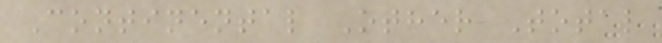Continental Other Total
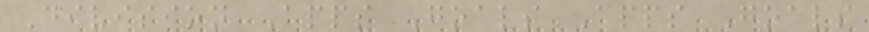Division Apps Goals Apps Goals
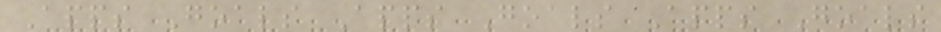Apps Goals Apps Goals Apps Goals
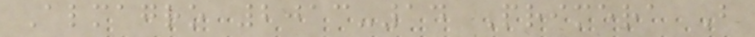Almagro 2013-14 Primera B
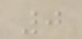0
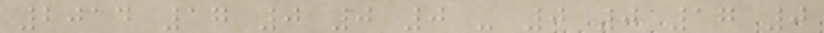2014 17 0 0 0 - 0 0 17 0
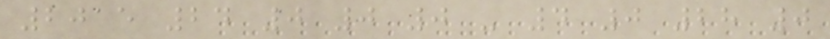2015 24 0 0 0 - 4 0 28 0
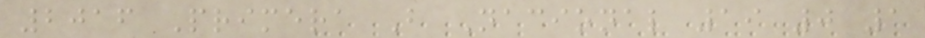2016 Primera B Nacional 19 0 1
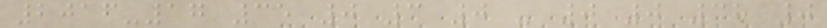2016-17 35 0 3 0 - 0 0 38 0
